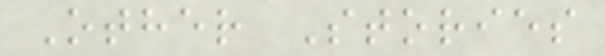Other Stories
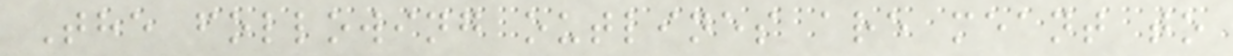The following outlines are meant to
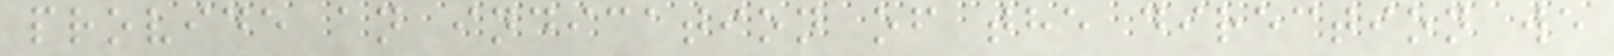provide an indication of the direction we
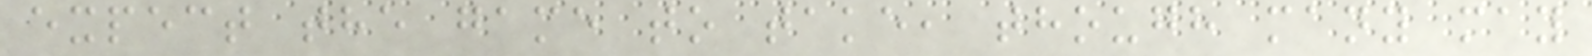expect the game to take, though many may
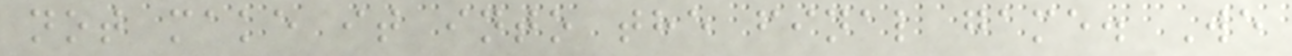not make it into the final game. We
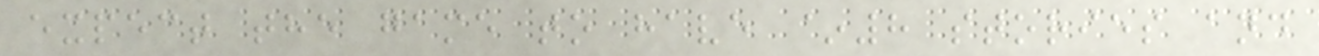expect the game to have ~8 stories and
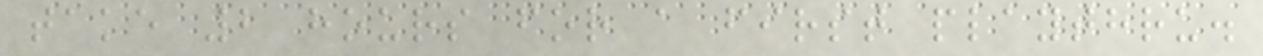take 2 hours for a first playthru.
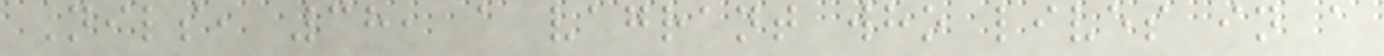Nils, 38, a vagrant who lives in a
